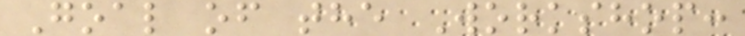Goal of the Workshop:
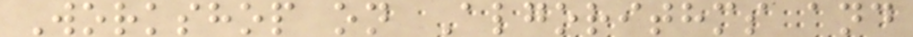Workshop on Algorithms and
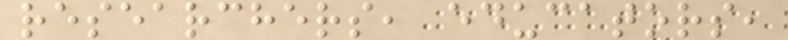researchers, educators,
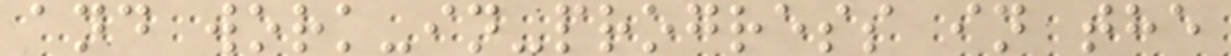and work-in-progress in the
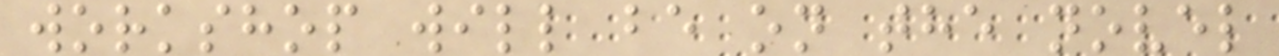workshop will be on the novel
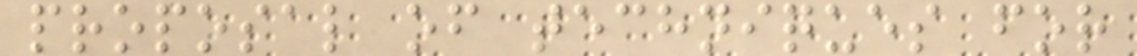proposal of techniques for
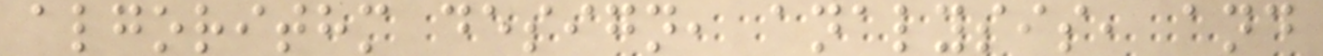algorithm design, analysis, and
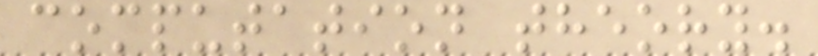computation theory.
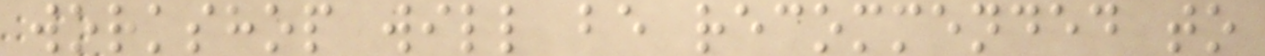workshop will be recommended to
